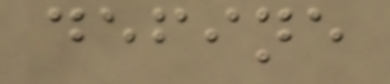define
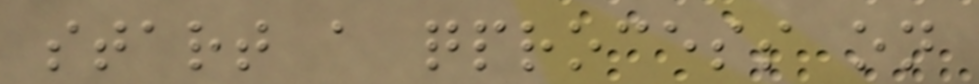start a qprocess on
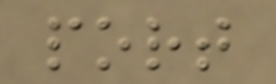port
